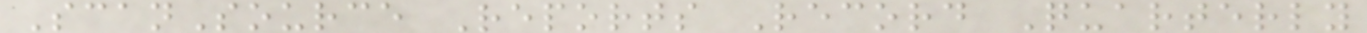ScanSource Reports Record Quarterly
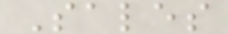Sales
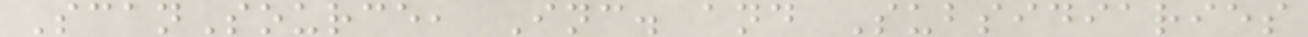ScanSource, Inc. and Subsidiaries
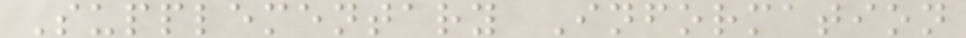Supplementary Information
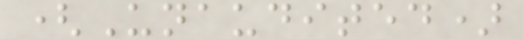(Unaudited)
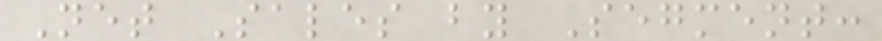Net Sales by Segment:
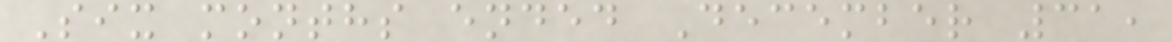Six months ended December 31,
